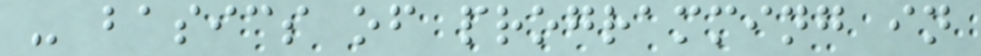- basics of programming in
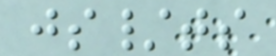js/ts
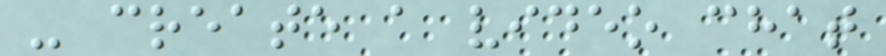- create a video chat
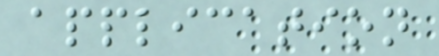application
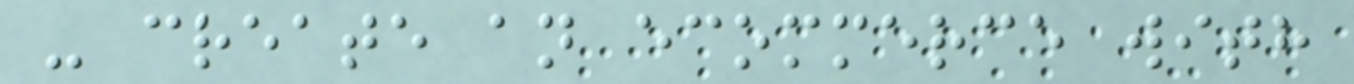- create an ecommerce with
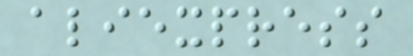aliexpress
